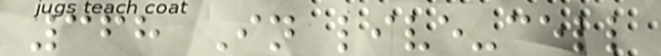368 In live-cell
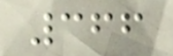366
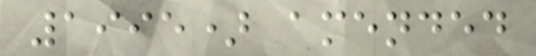1995) amended
